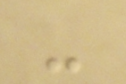-
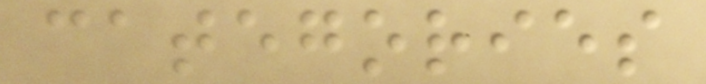categories
